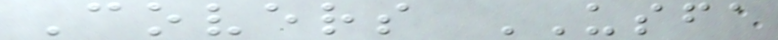Covers USFA
